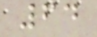64
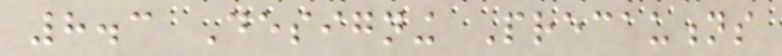8.3 Designing Precautions
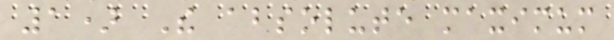1) The absolute maximum
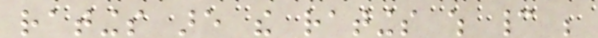ratings are the ratings which cannot be
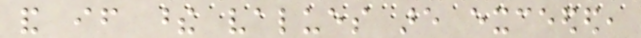and if these values are exceeded,
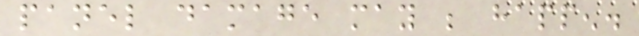panel damage may be happen.
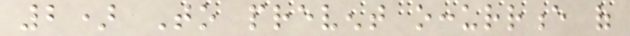2) To prevent occurrence of
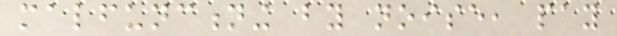malfunctioning by noise, pay
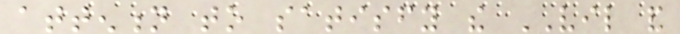attention to satisfy the VIL and
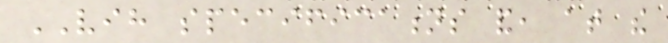VIH specifications and, at the
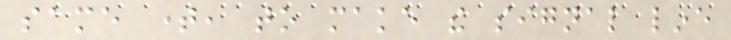same time, to make the signal line
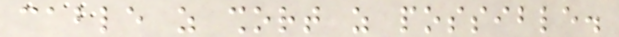cable as short as possible.
